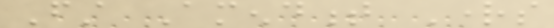First Amendment Rights
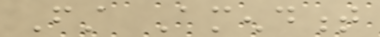First Amendment
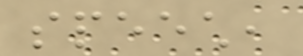speech,
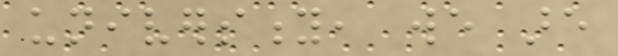university, we are
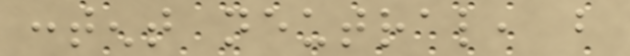content neutral, but
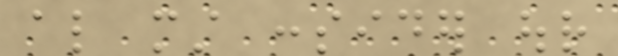also must consider our
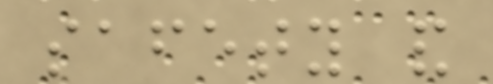safety and
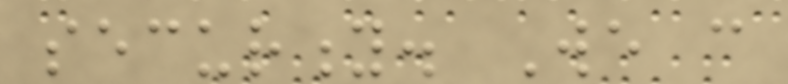security. We can
